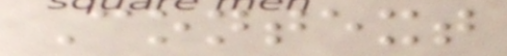Context
